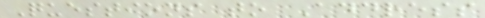Questions to Address
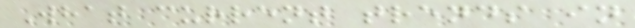What current trends in
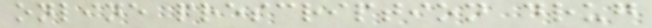online prescription drug
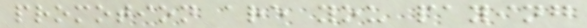promotion are you paying
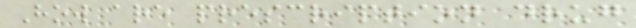How are prescription drug
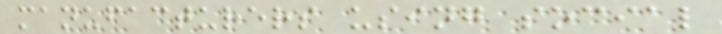manufacturers using social
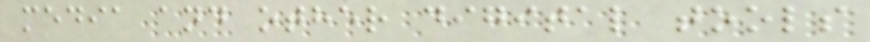media and other digital tools
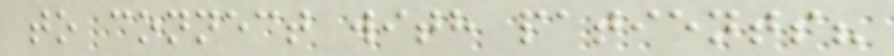to connect with patients?
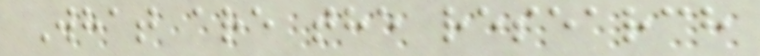What are the research
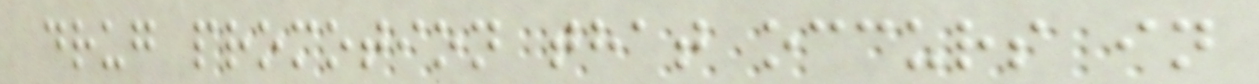drug promotion that occurs in
